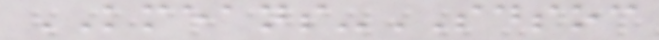KMEANS-SDSOC
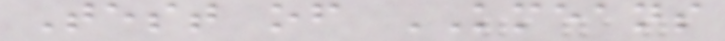Test of KMEANS
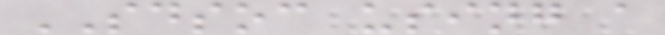SDSOC using a
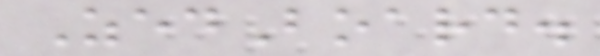ZedBoard.
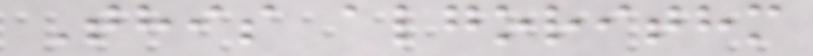This algorithm
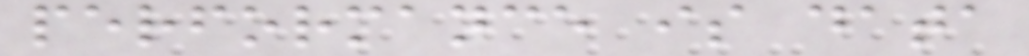performance is data
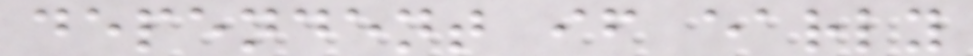dependent if early
